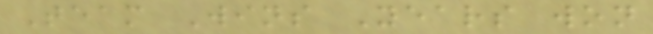Team Wins Years won
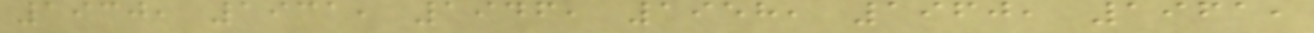1930, 1931, 1946, 1958, 1960, 1961,
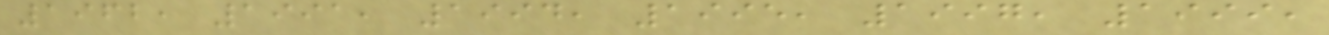1962, 1991, 1994, 1995, 1997, 1999,
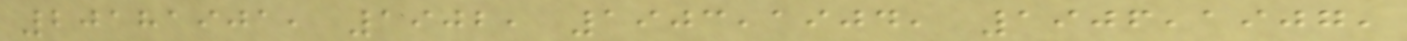20181901, 1902, 1903,1904, 1906,1907,
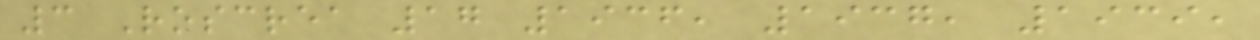3 Roscrea 17 1936, 1937, 1939,
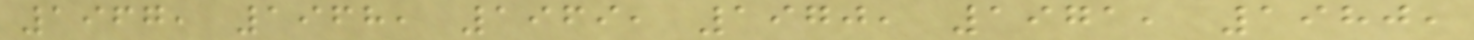1967, 1968, 1969, 1970, 1971, 1980,
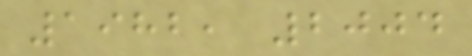1982, 2004
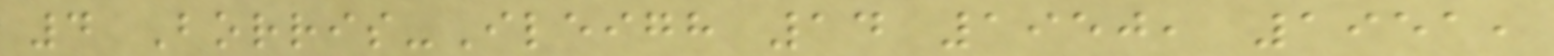4 Borris-Ileigh 14 1950, 1951,
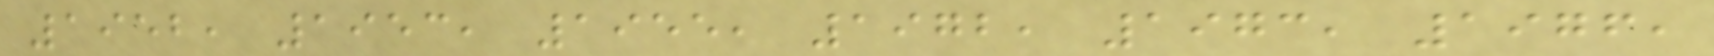1952, 1953, 1955, 1972, 1973, 1976,
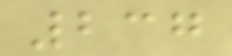237
